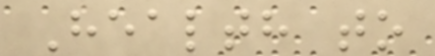Health to
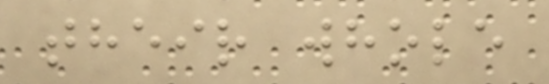their whole
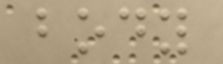body
